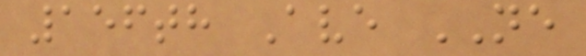156th Ave NE
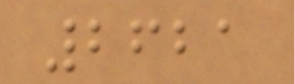2621
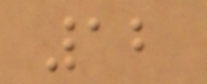12
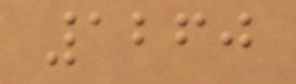1260
